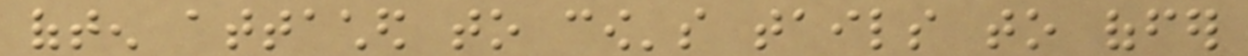often attached to cow's tails to offer
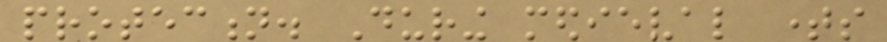protection. During medieval times
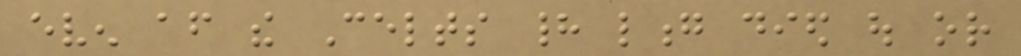even after the Celts had long died out or
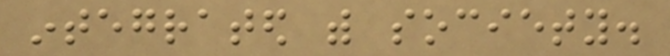integrated with society.
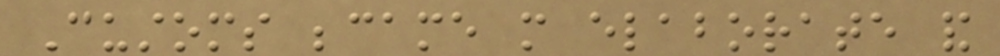Customs became more elaborate and
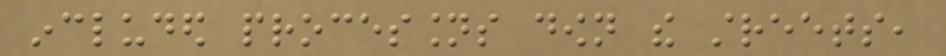included processions down the streets,
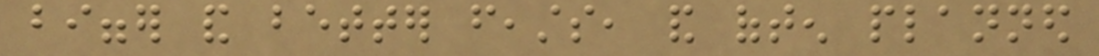bigger and better feasts, and often planned
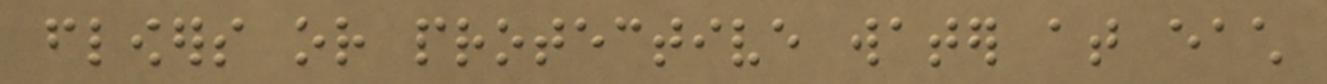flowers or protective water at each
